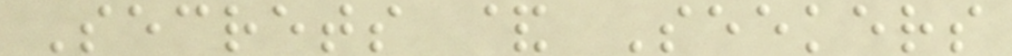Secrets & Seekers
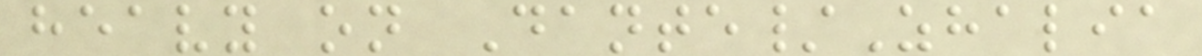heavy on Dante/Zhalia
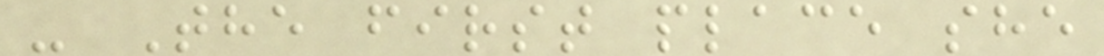- The first place she
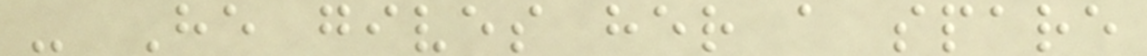- He gives her a spare
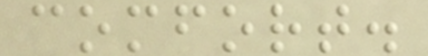comfort.
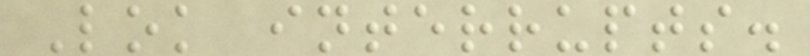Lok interrupts.
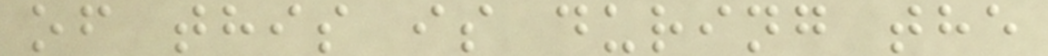of this is during the
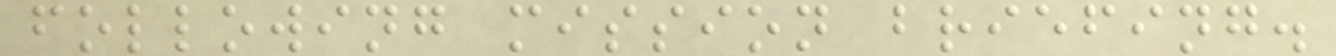following mission briefing.
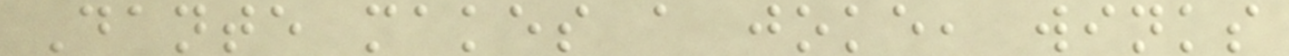Dante makes a joke, winks
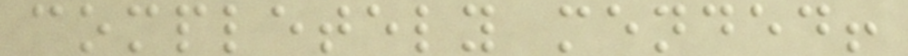completely mended!
